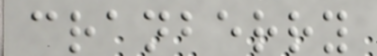cranberry
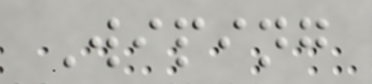Wiping
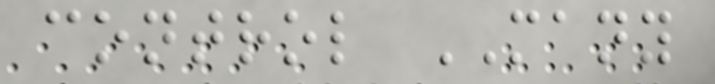control MANY
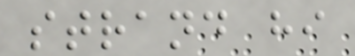strand hi
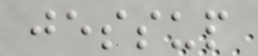jessup
